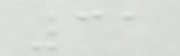31
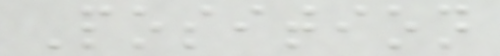Position
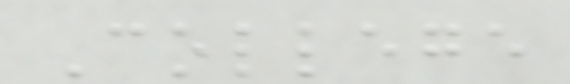College
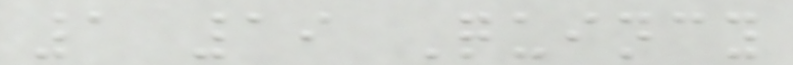1 19 Quincy
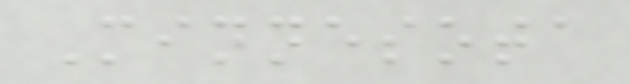Minnesota
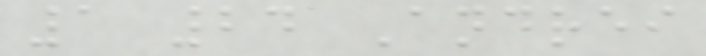1 24 Andrei
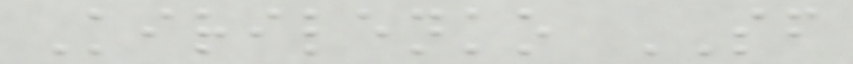Kirilenko SF
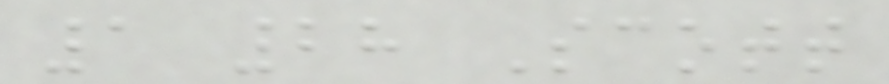1 28 Scott
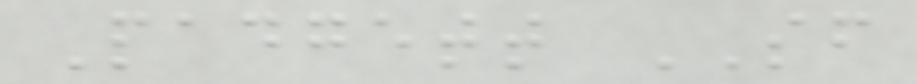Padgett SF
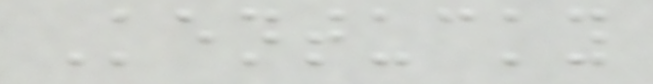Kentucky
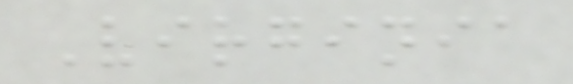Virginia
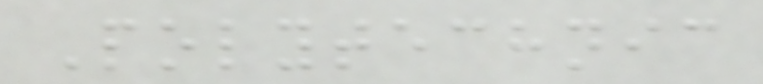Polytechnic
